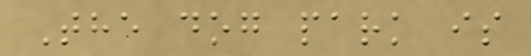The dog park is
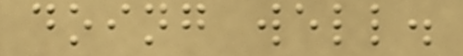doing well.
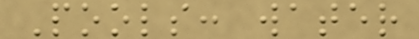Pools: water
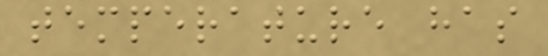temperature has
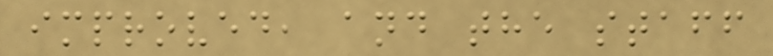improved, and the staff
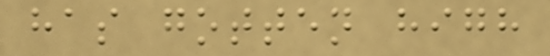has gotten high
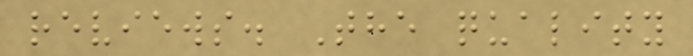reviews. The quality
